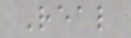Real
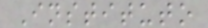Instituto
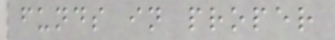funds in proper
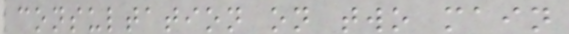consultation on two main
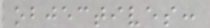objectives:
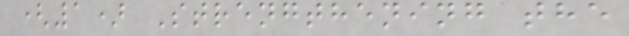(1) Strengthening the
